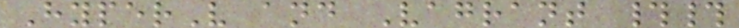HyperV and Vagrant ##
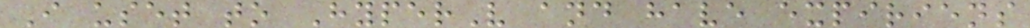I uset to HyperV and have expiriens
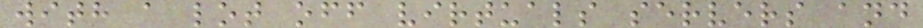with a lot off virtuals servers and
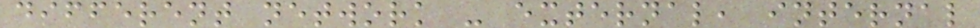different network - external, internal
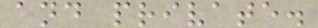and private.
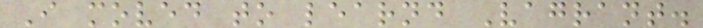I moved to learnd Vagrant.
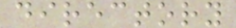directory
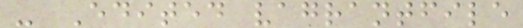- Edited vagrantfile
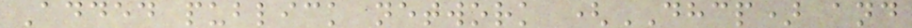Added publick network (DHCP) and
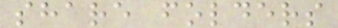share folders
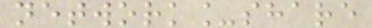network_share
